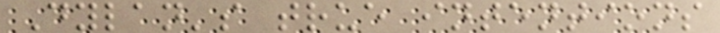Dylan's true intentions
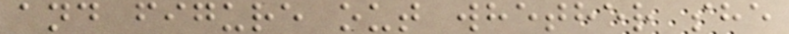and figure out whether she
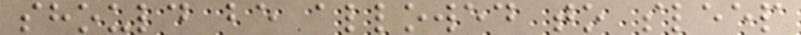should be allowed to sleep
